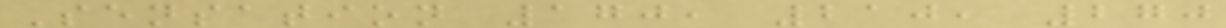Sensation 170, 210, 270
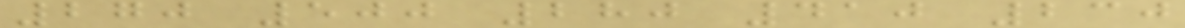270 500 280 410 230
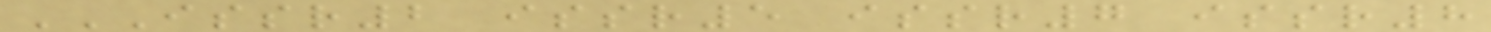ISSR2 ISSR5 ISSR7 ISSR8
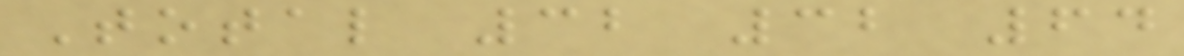Total 32 32 64
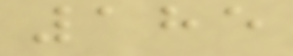185
